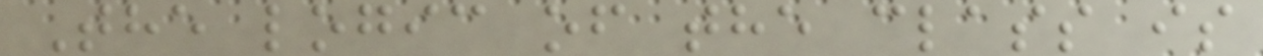The logic of the class is
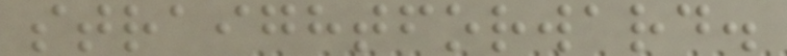straightforward.
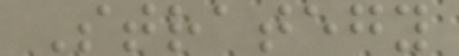Strategy
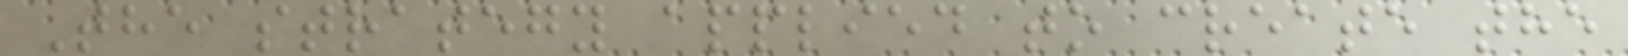The strategy applied to create the
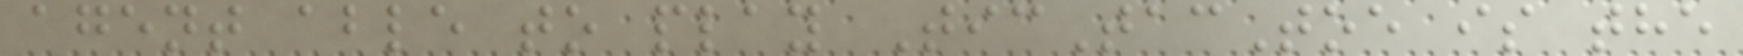agent able to play TicTacToe is the
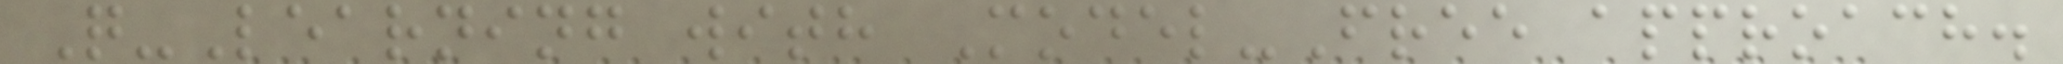Q-Learning with Model-Free approach.
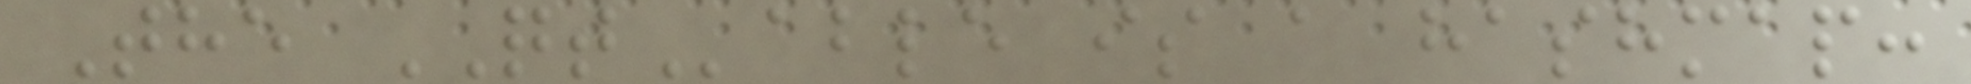The QTable is a hashmap:
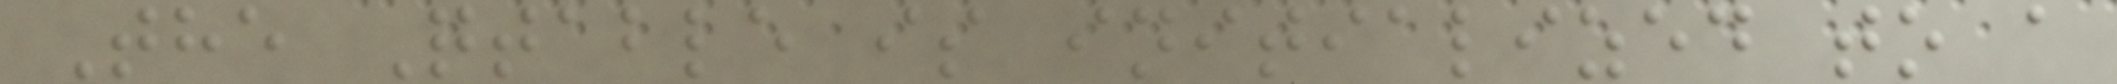The Qtable is initialized to a
